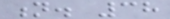n. 38
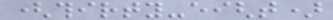(thirty-eight)
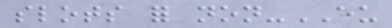slots for non-EU
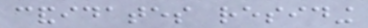candidates residing
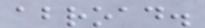abroad.
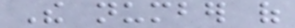The number of
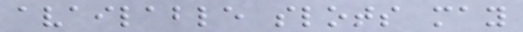available slots may
